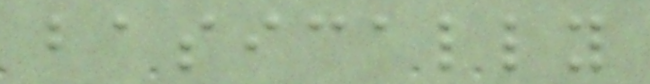basically
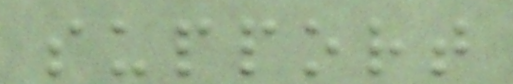support
